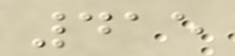415
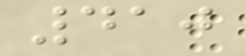410
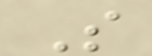S
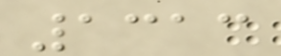1313
